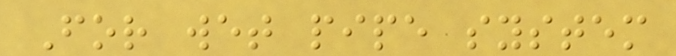For wet pipe system
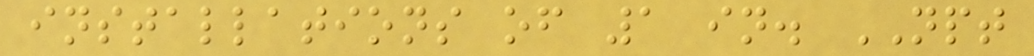installations of 1 in. NPT
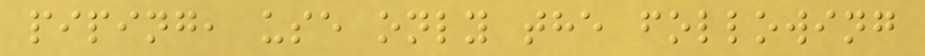piping, use only the following
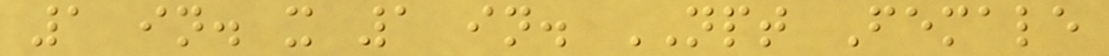1 in. x 1 in. NPT Female
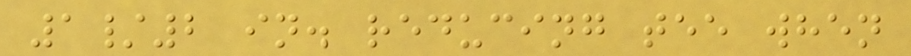1/2 in. reducing tee when
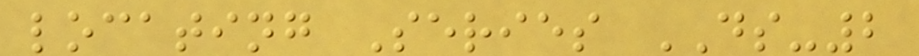locating Series DS-2
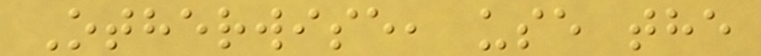Otherwise, use the
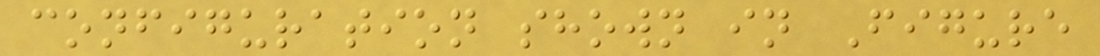configuration shown in Figure
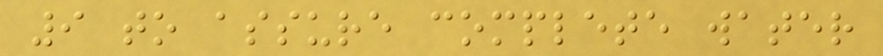9 to assure complete water
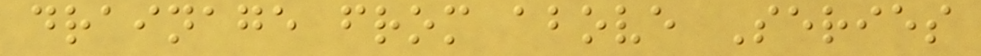drainage from above Series
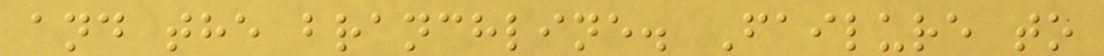and the branchline. Failure to
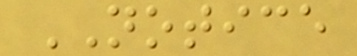NOTICE
